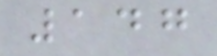147
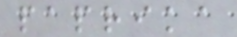paprika
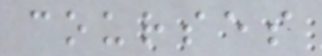courses
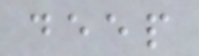deep
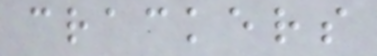crackers
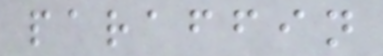paraffin
